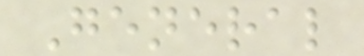General
